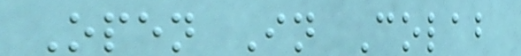Open In Colab
